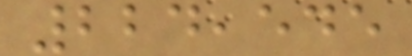224,545
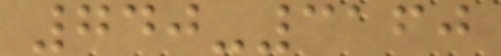740-3160
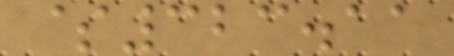$323.11
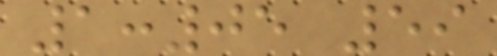1:05 59
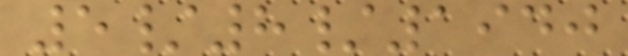5/8/1940
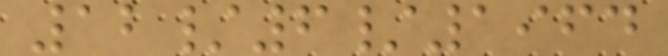12/6/1964
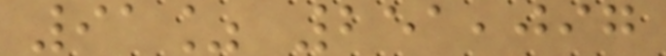91% 251,097
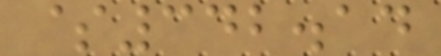$342.14
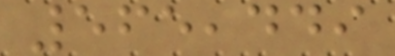565,449
